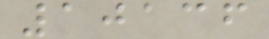10136
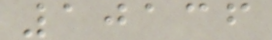10136
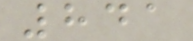841
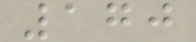170
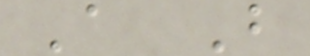A B
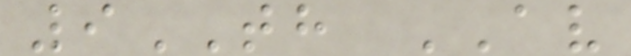9TH AV
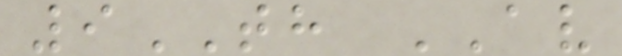9TH AV
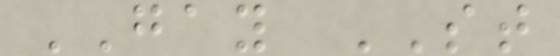GAY ST
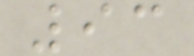93
